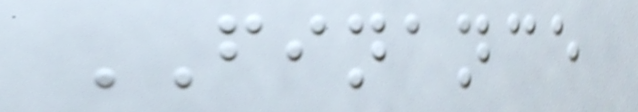FINANCE
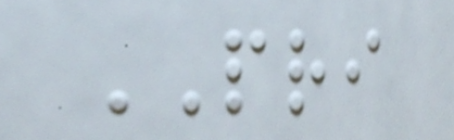PRI
